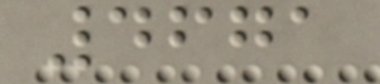4671
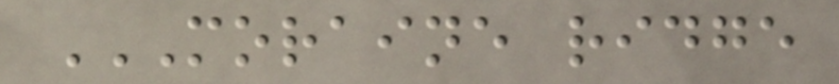MORAINE RIDGE
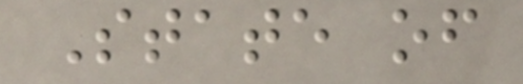State of
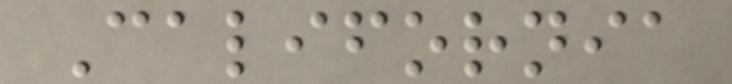California
